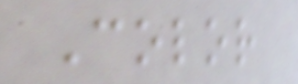Color
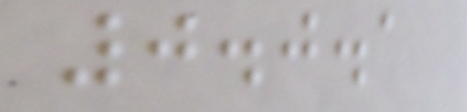0.0.1
